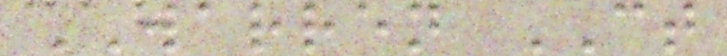WARREN CT
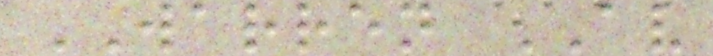WARREN AV
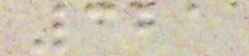321
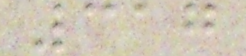317
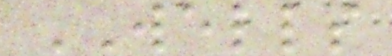WELLS
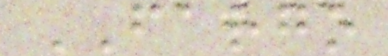FARGO
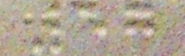57
